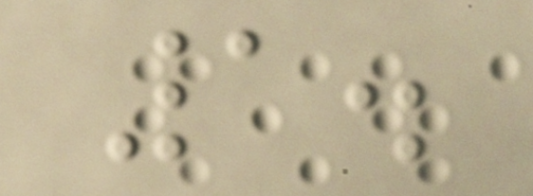1.
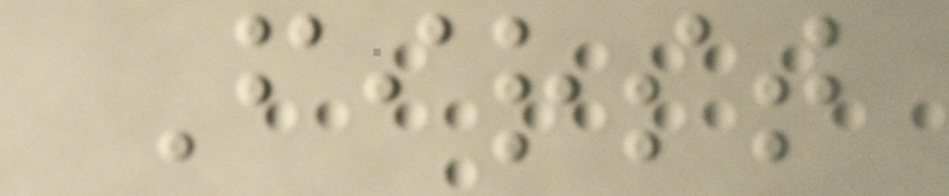First
